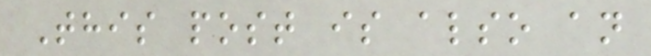This post is also an
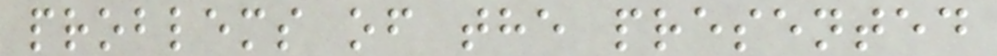problems of the presented
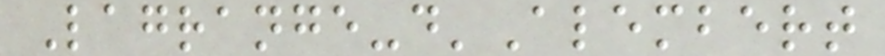Lagrange-d'Alembert
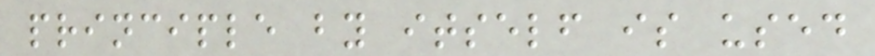principle by itself is used
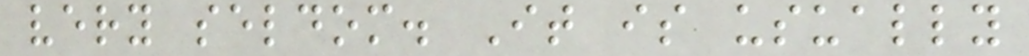very seldom. It is usually
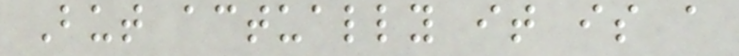But actually it is a
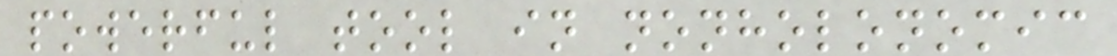powerful tool in nonholonomic
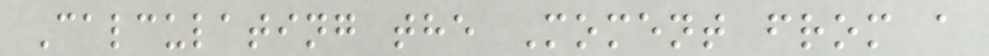Calculating the Moment from a
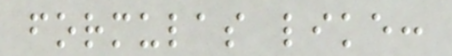formulas like:
